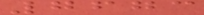7673
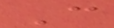C
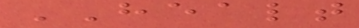HEALT
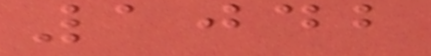1042
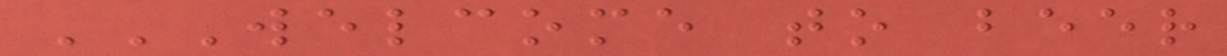WELCOME TO BEER
